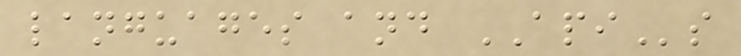languages and APIs
